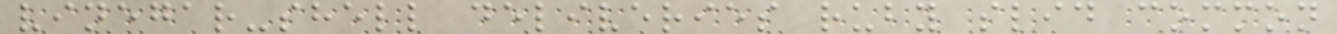vinegar-shell deliveries ruby slid common
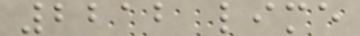2212 lime
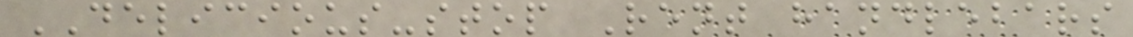DELICIOUS-stop Rent handlebars
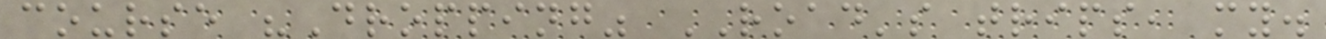course "Dropping" ROAD's trips, my.
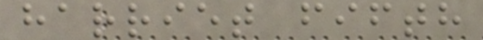harriet fifth
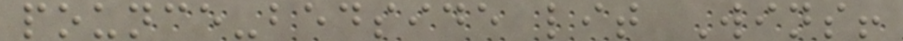pounce-bedside lit Wins!
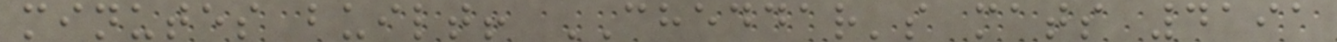minutes built! CHEDDAR's mats 4191
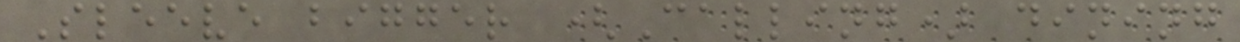Sleeve bigger (Calling) dining
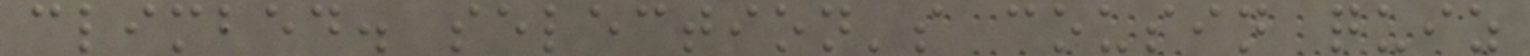climbed. selection's cousin quiz
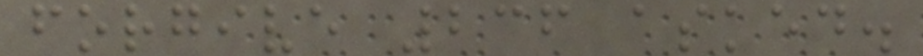forgive 236 asked.
